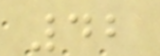42
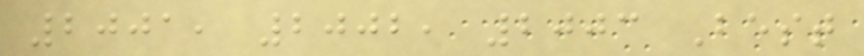2001, 2002, 2003 Best
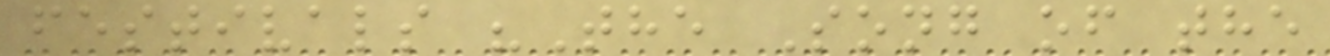festivals "The Song of the
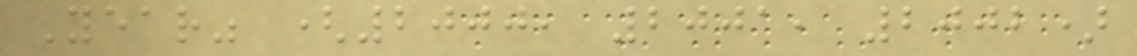Year" (2000, 2001, 2002)
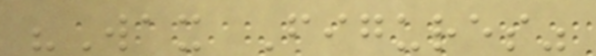"Wax Figures"
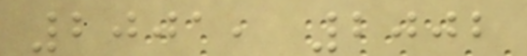2001, 2002
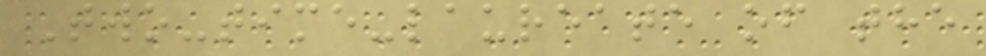Two-time-laureate of the
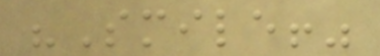"Smile!"
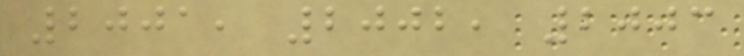2001, 2002, 2003
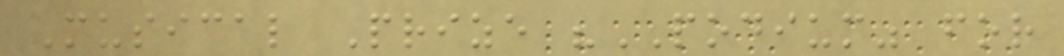Musical Prize "PODIUM" for
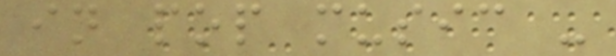in pop music -
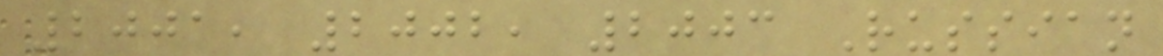2001, 2002, 2003 Russian
